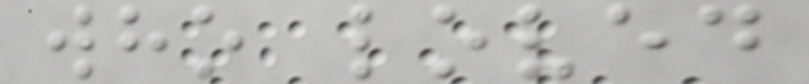who loved
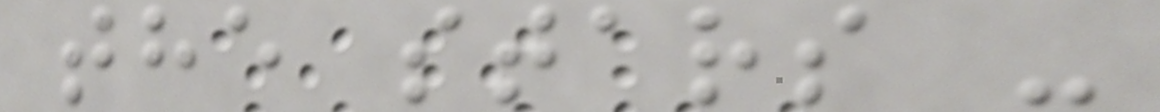the stars -
